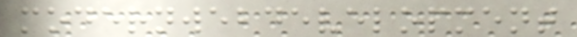modernwebdevelopment
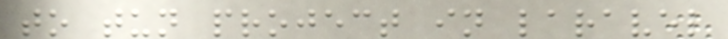to tun project in laravel
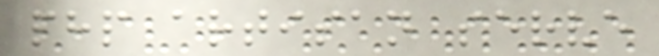php artisan serve
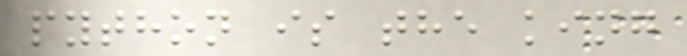python is the king
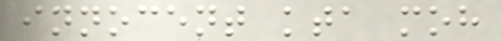innocent kta moh
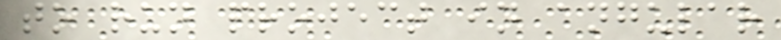to run project in angular
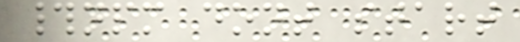#npm dont start
